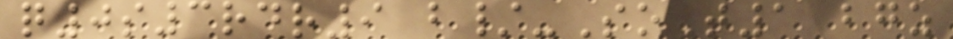q0s3rdr9 b/-SoT1 bgz
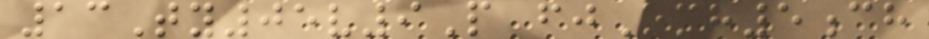13Ty05v9P fjOmh5ch
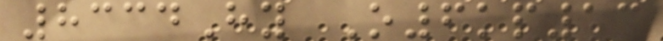8334Hy O6kp13
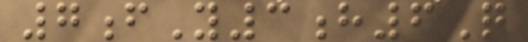7fY3h6Q
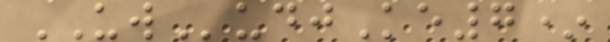UWudjKe7*
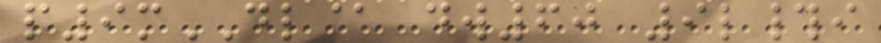p9mDL@ dw60 9l#i
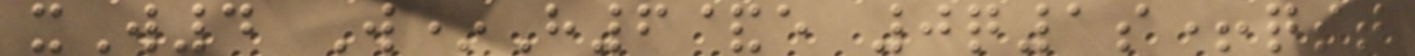xW4 W*H6&e 0q1s+qst
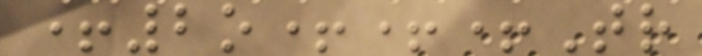+2o+++Tr
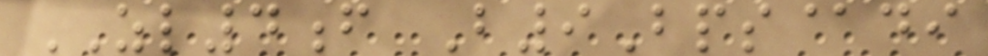ZL4f B9Bps@di
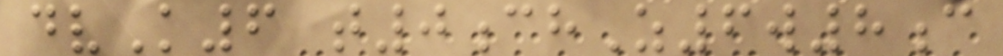dvK6 t0chZ6w8c
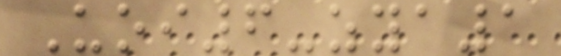Uoi6-zya1
